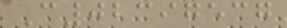C02397537
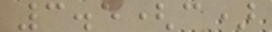3.5(c)
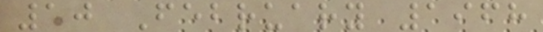10 February 1968
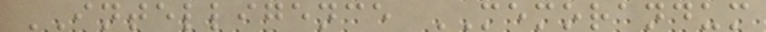INTELLIGENCE MEMORANDUM
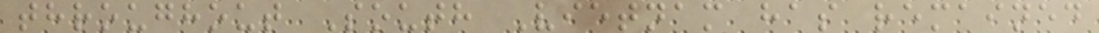throughout South Vietnam has remained
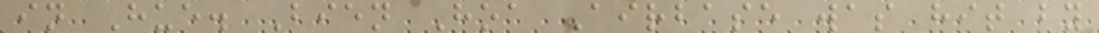in Hue. Bien Hoa Airbase was hit by
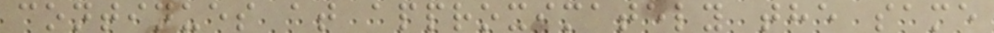continues at approximately the same
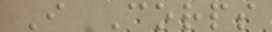I Corps
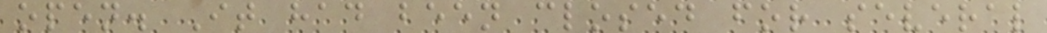open. It had been closed for several
